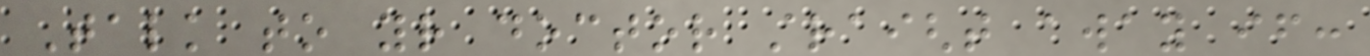Talk to your doctor straight away if:
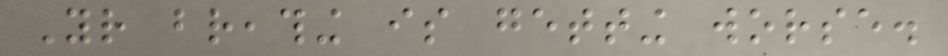Your breathing is getting worse.
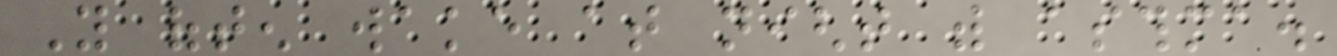You often wake at night with asthma.
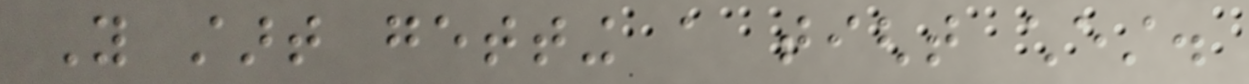You start getting a tight chest.
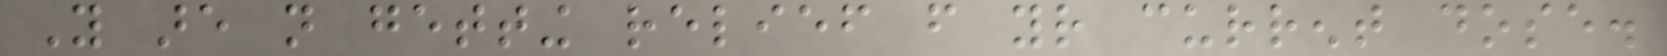You are not getting relief from your current dose.
